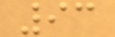93
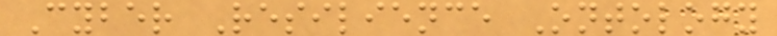Cyber Resilience Ontology
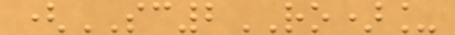(SC2RO)_
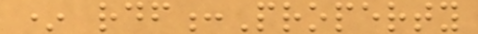* rdf:Property
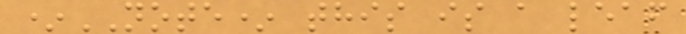*NOTE* this is a leaf
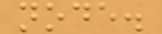node.
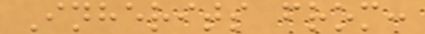Inherits from:
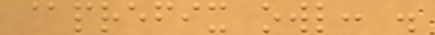@prefix owl: .
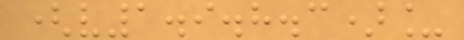(v1.9.8.3)_
